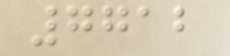7712
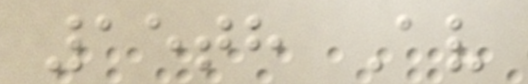15th Av
